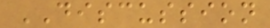DISCUSSION
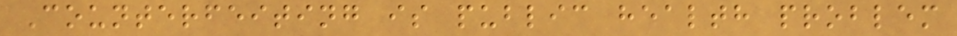Counterfeiting is public health problem
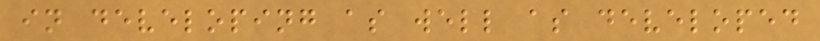in developing as well as developed
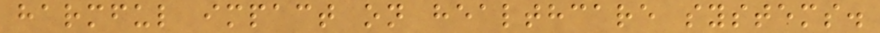harmful impact on healthcare systems.
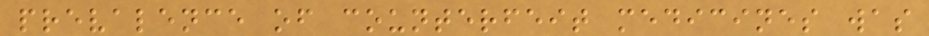prevalence of counterfeit medicines was
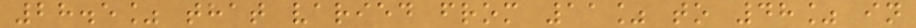28.5% that varied from 11% to 48% in
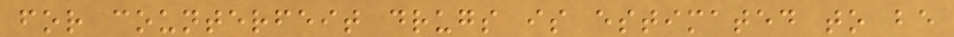for counterfeit drugs is estimated to be
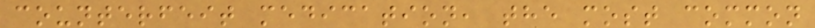counterfeit medication, the most common
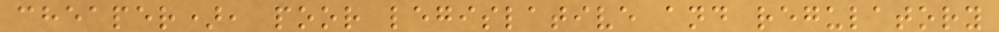cheaper), poor legislative and regulatory
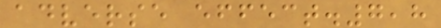adverse effect.7,8
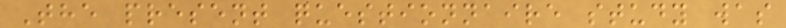The present questionnaire study was
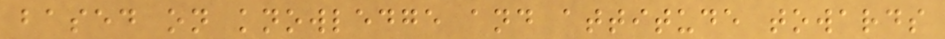based on knowledge and attitude towards
